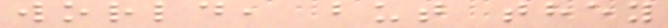world, but they
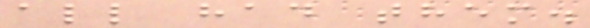all had them.
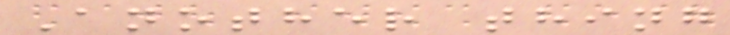Another thing
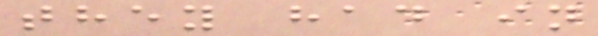they had in
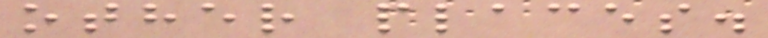other places.
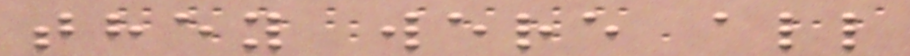they were all
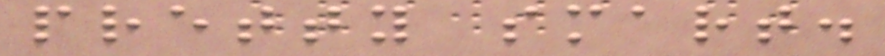pretty smart.
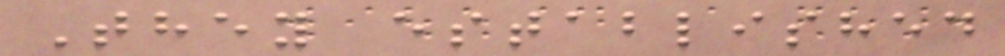They established
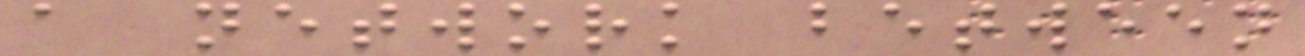a network between
